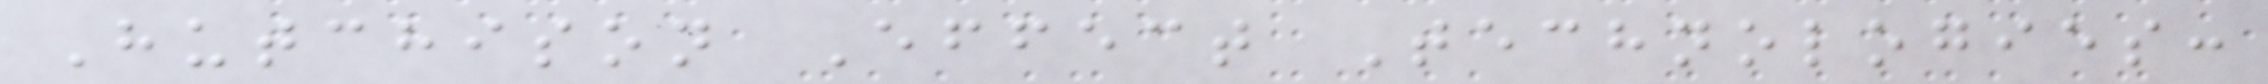Hutchison Effect Technologies:
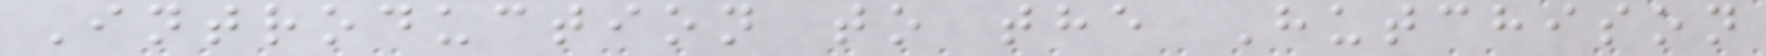Introduction to the Hutchison
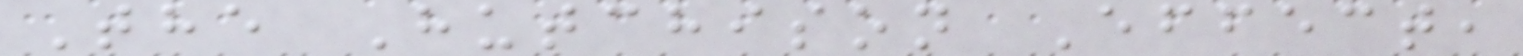The Hutchison Effect,
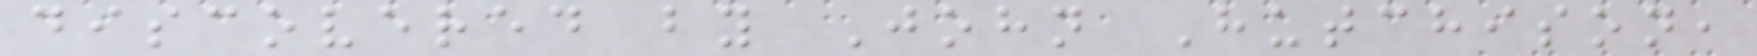discovered by John Hutchison,
